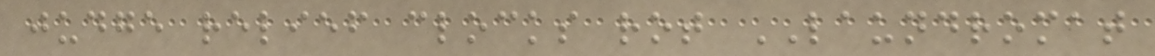judge relief clocks rot LAUNDROMAT
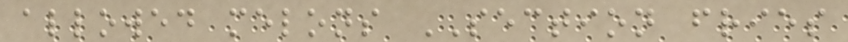allowed melons SECTION fries
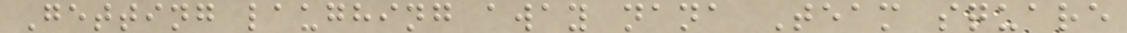Getting laughing away nana Team square
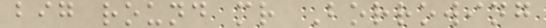big round mr Borrowing
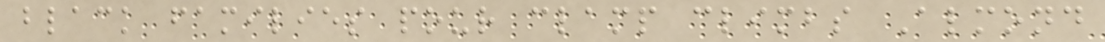black families pour clamp climbs Almond
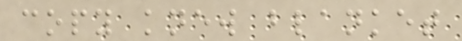copy knew blanket
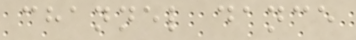channel dance
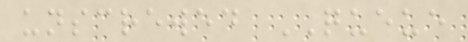unscrewed QUEUE
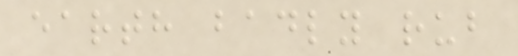earth badly rub
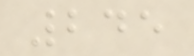245
